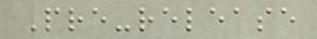Pre-release
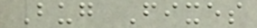Bug Fixes
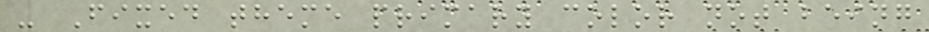- Fixed theme primary color not being
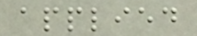applied
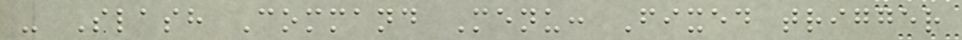- Slash Command Menu: Fixed trigger
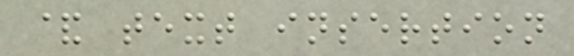& text insertion
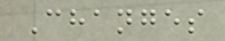Changes
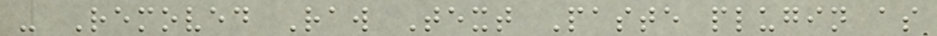- Removed Raw Text Paste plugin as
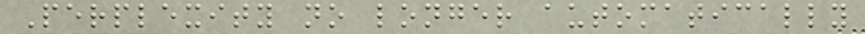Perplexity no longer automatically
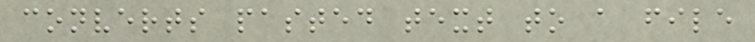converts pasted text to a file
